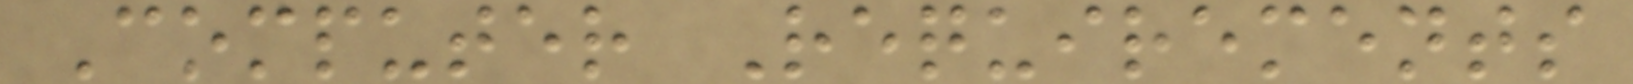Computer Requirements
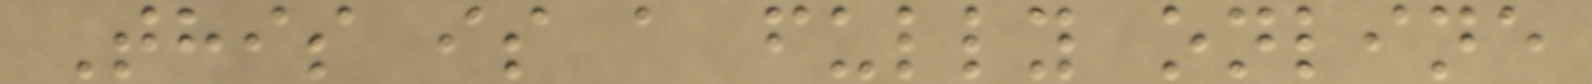This is a fully online
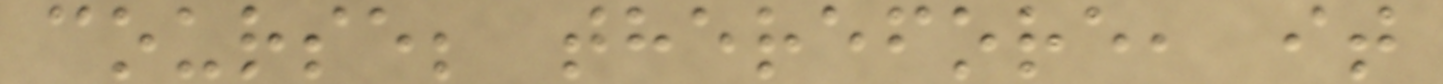course; therefore, it
